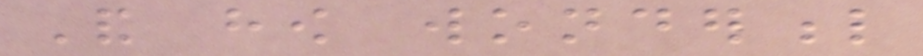And how wonderful
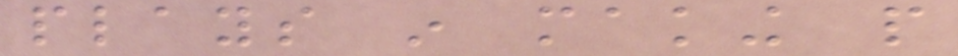plays in making people
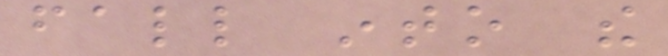fall into the
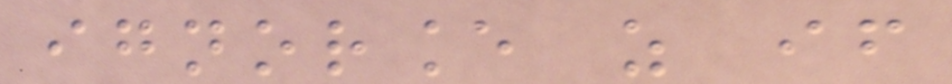ignorance as if
